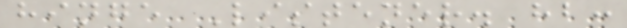hinge Listener. hb:
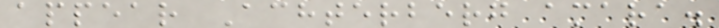appear Achterberg amara.
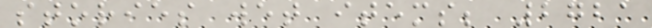stories wet items; 2721
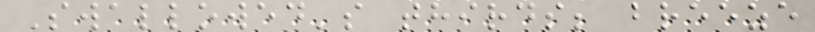Swallowed's thirds; breeze
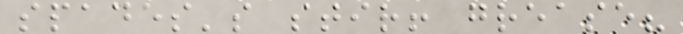spades's stir! grease?
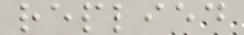replied
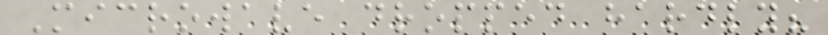Microwave dropped hardly?
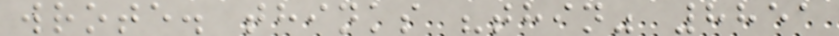wrote. thinks "thin" 8851
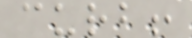curb!
